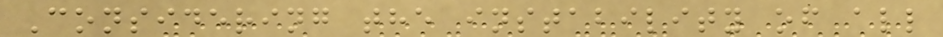Considering the instability of all
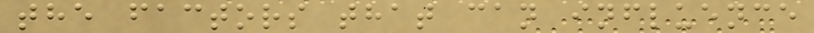the factors that can influence
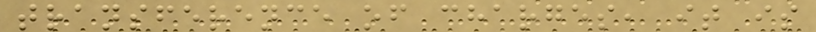transference of charges, it is
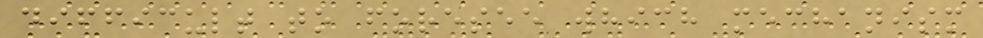difficult to foresee which mechanism
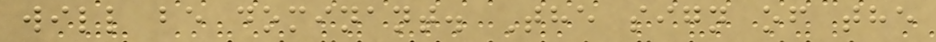will be dominant. The sign of the
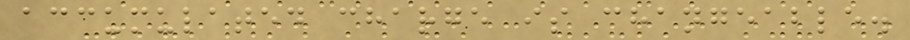accumulated charge is changeable.
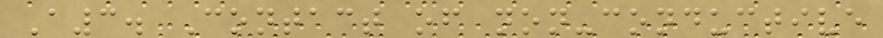A3. Contact of non-conductive
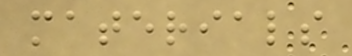materials
